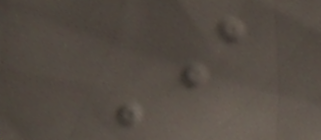I
